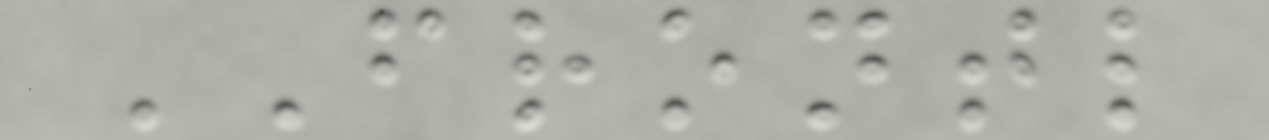FRONTL
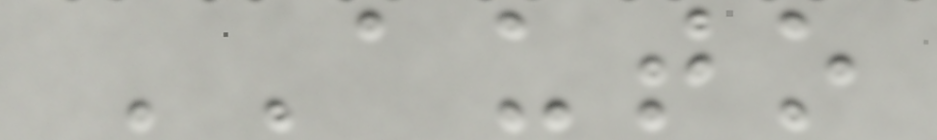AUTO
